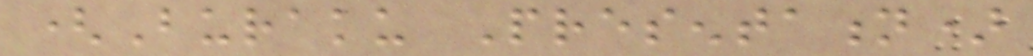(Buraku Presentation)
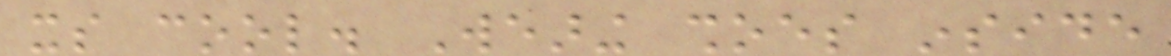its cool. Wearing shoes inside
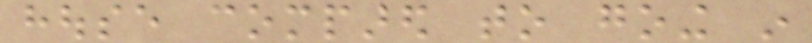house compared to going in
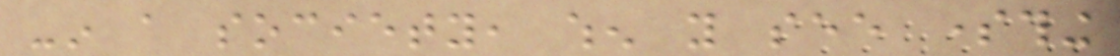-in a society, when you see something
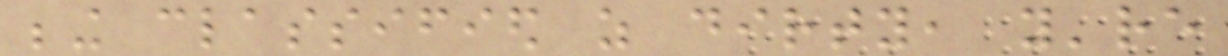being classified as dirty, you're
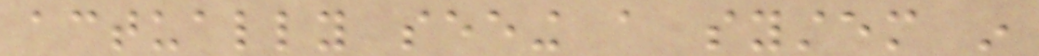actually seeing a system in
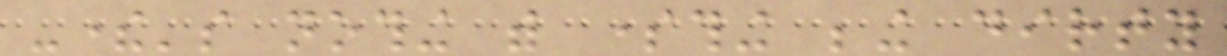-there's nothing with something being dirty
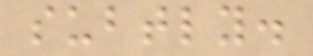subtly.
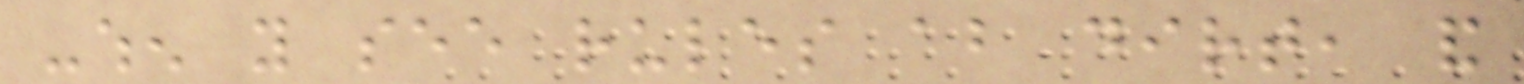-when you see rules about dirt, and
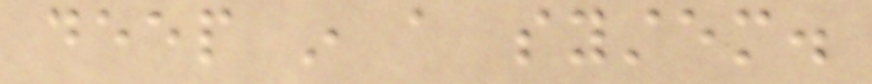deep in a system.
